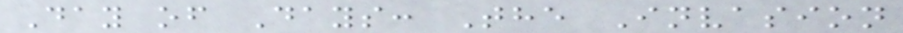Day of Days: The Invasion
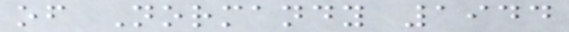of Normandy 1944
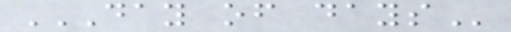DAY OF DAYS
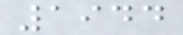1944
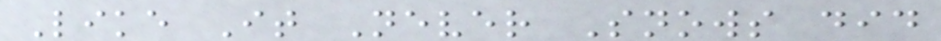Like It Never Snows did
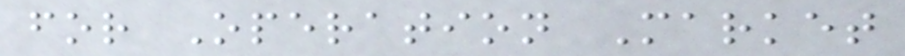for Operation Market
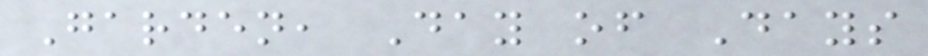Garden, Day of Days
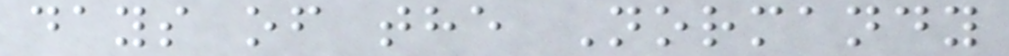days of the Normandy
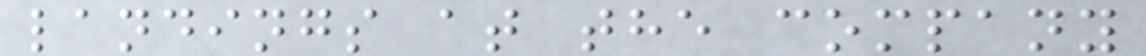landings at the company
